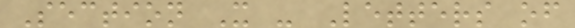Section X - Letters of
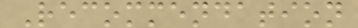Recommendation
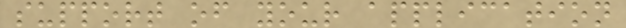support of your application
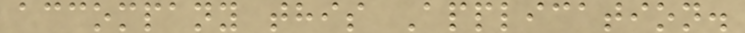accompany this Application.
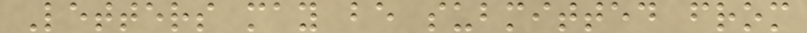Letters may be submitted from
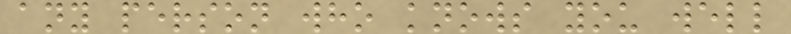any person who knows you well
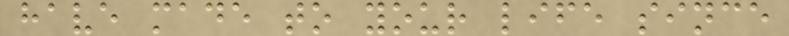have made to your life since
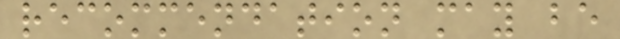recommendation may be
